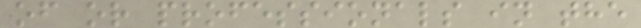of or professionals in the
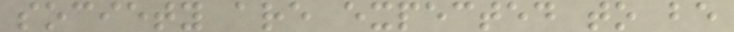society are expected to be
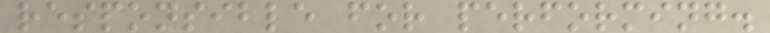responsible for performing.
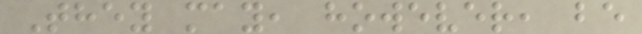They may, however, be
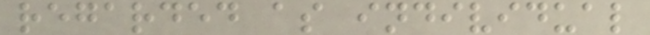regarded as individual
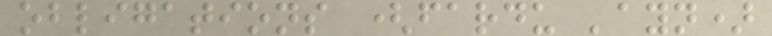obligations (fardu 'ayn)
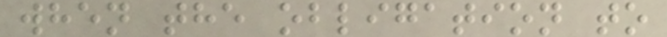when the obligation to
